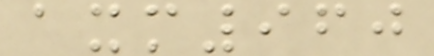axm960
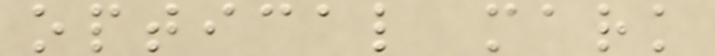optical mark
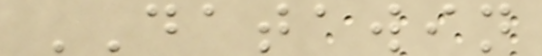DATAWIN
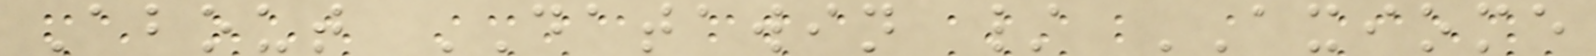About DATAWIN / AXIOME
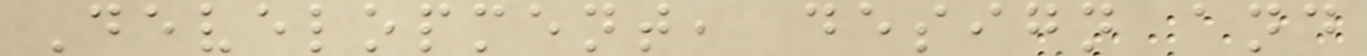Development, design and
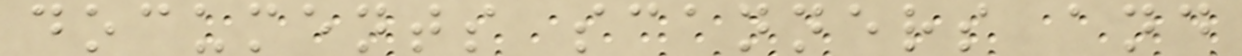documents scanners and
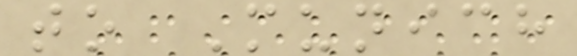to Munich
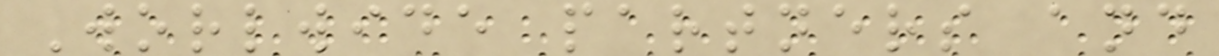Worlwide partners and
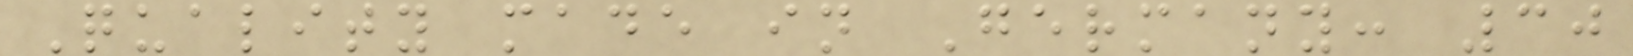Quality made in Germany: 30
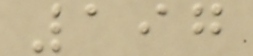197
